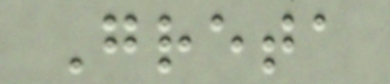Greta
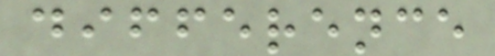difference
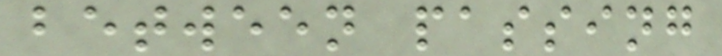between passing
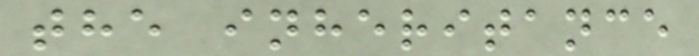the inheritance
